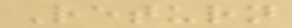Return
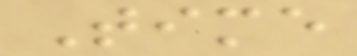Time
